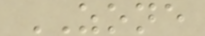ZONE
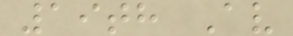19th Av
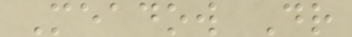Meadow Dr
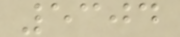5304
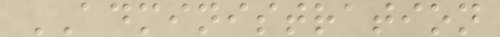ADMINISTRATION
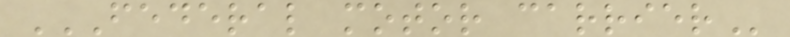FEDERAL MOTOR CARRIER
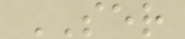SER
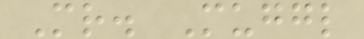Mr. Muggl
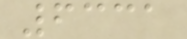6331
